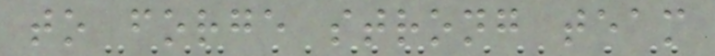to forge strong team
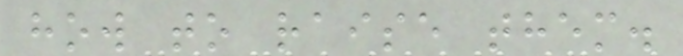how to raise them.
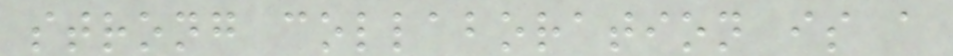strong collaboration is a
